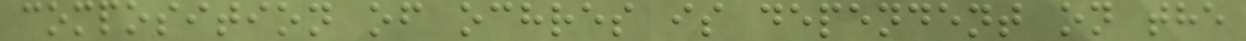composition of ochres is dependent on the
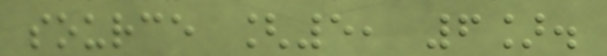source [5, 6].
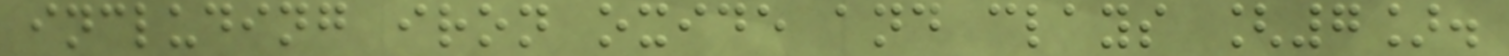including iron oxide and clays [7].
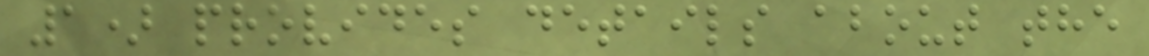1) provides details about the
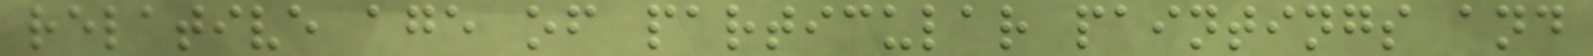relative age of particular paintings and
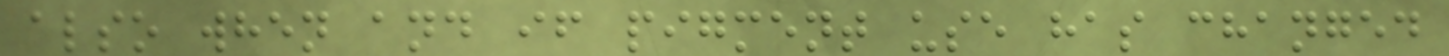also when and if pigment use has changed
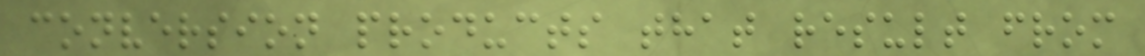conversion products that result from
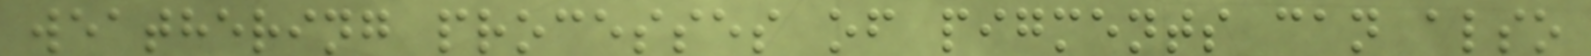weathering processes of pigments can also
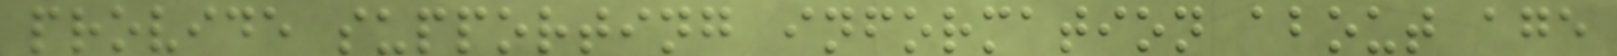provide supporting information about age
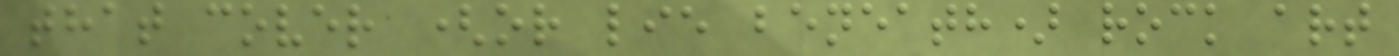that cover (or lie beneath) rock art
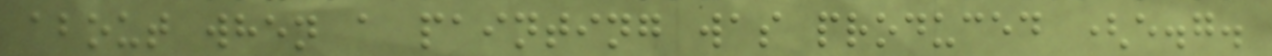about when a painting was produced (e.g.
